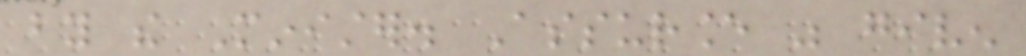by the Minister. Assurance was given
